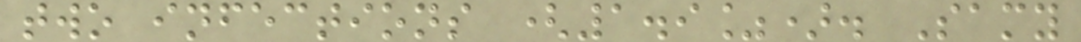two infections (1.9%). Samy
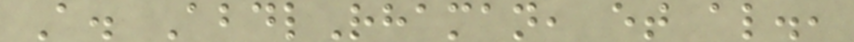A. AbdlRhaman, et al.,
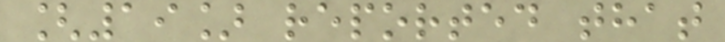[19] reported that
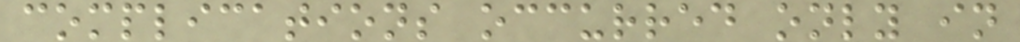complications occurred only in
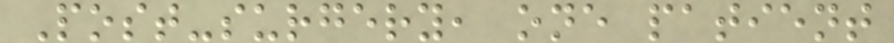Post-surgery, one patient
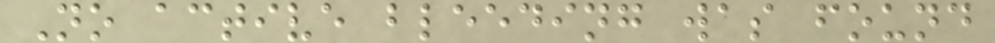No active bleeding was found
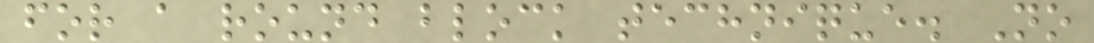for a round block technique. No
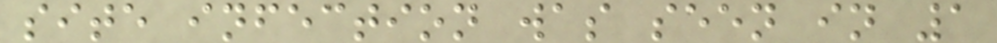site infection was seen in 1
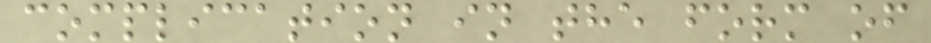complication in the form of
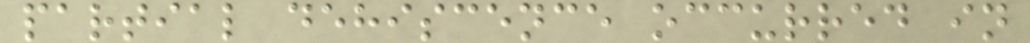partial dehiscence occurred in
